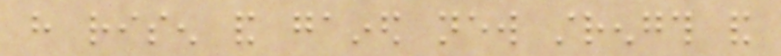have risen and gained new strength and
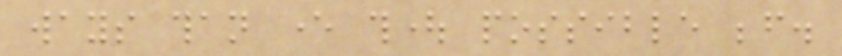ways than ever thought possible before.
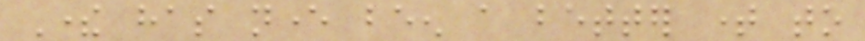There has never been a better time to
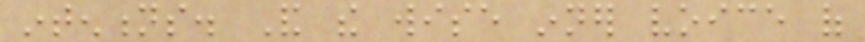intentions. And the wise inner voice of
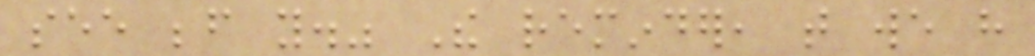see before you." The reminder, that we have
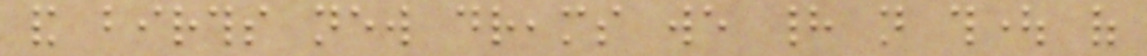and births new dreams we had not thought of
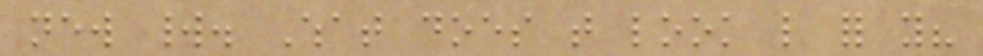new world. What does that look like for you?
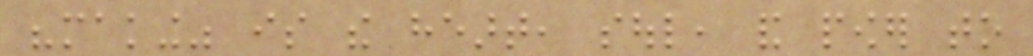"making" is the heart, soul, and power to
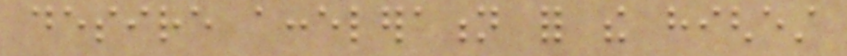desire acceleration for the highest
